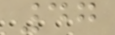47
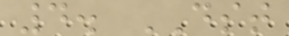4. DST
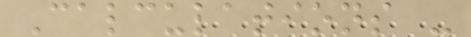Calculations -
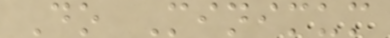Do Minimum
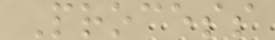Process
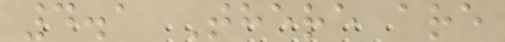4.1 There are
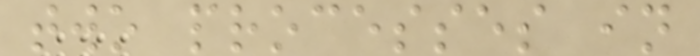two processes in
